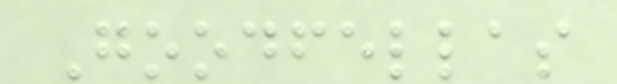Goodfellas
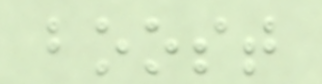boost
